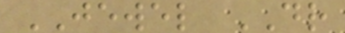JEWEL DR
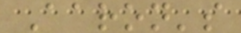Aaron's
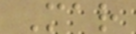Mar
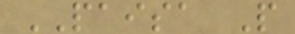PAISA P
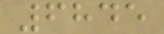6845
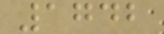1742
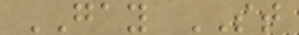GAY ST
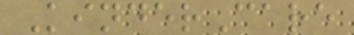KinderCare
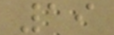19
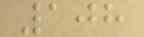108
